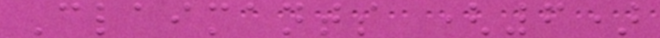Claimants (6)
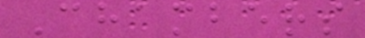Chambers
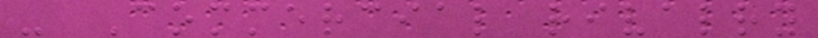- Commercial rivalry
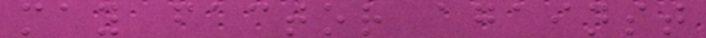may factor against
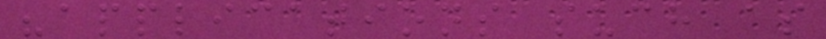"applications such as
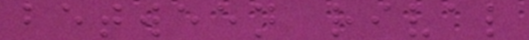between rival
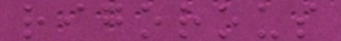rigorous
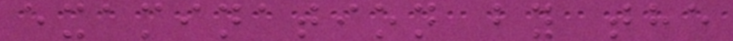examination by the
